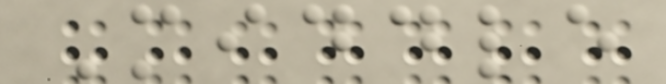Middle
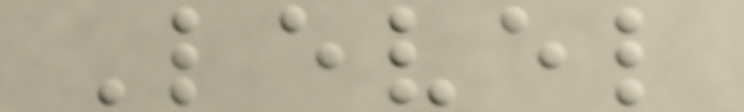Level
